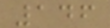146
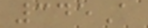345A
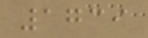1739
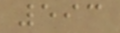593
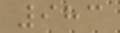983
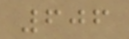606
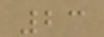23
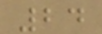24
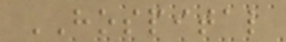HOSPITAL
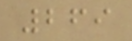269
